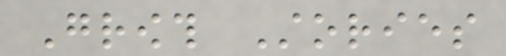Growth Stories
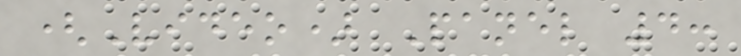(Video) Panel 4:
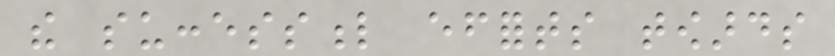the successful efforts towards
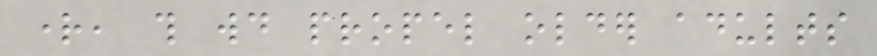right, this would propel older adults
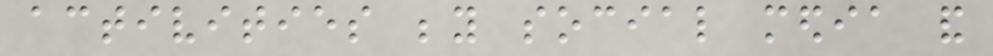activities beyond social media and
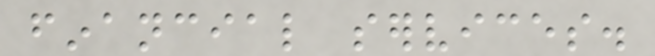financial services.
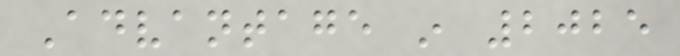Advantage in 2025
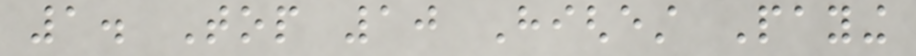1. Top 10 Highest Paying
